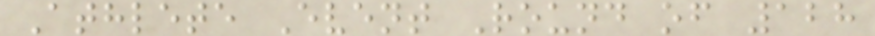Athlete Event Round of 128
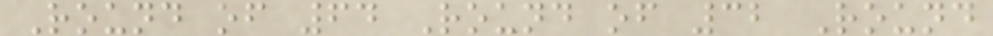Round of 64 Round of 32 Round
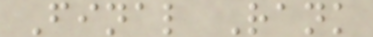Final Rank
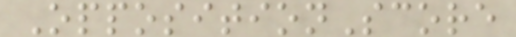OppositionScore
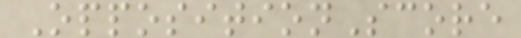OppositionScore
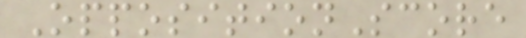OppositionScore
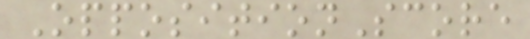OppositionScore
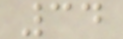34
